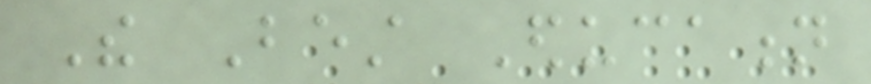The Best Education
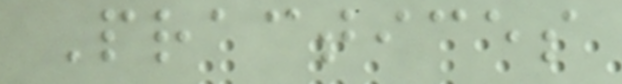Practices
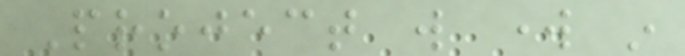Project will work in
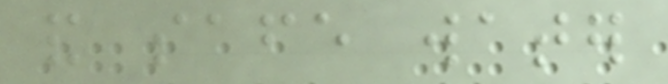and safe water
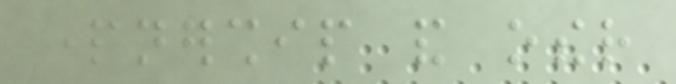partnership and other
